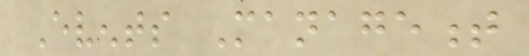Events Management
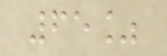65%
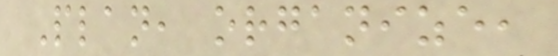Plan, organize,
